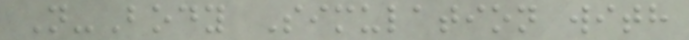N-Body Simulation with
